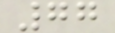77
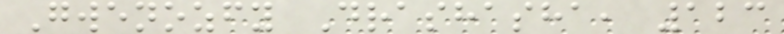Gwenozfy Drashasha, 123
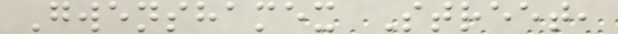Gwenshamex Street,
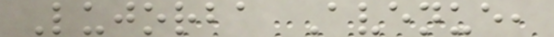Lujorba Avenue,
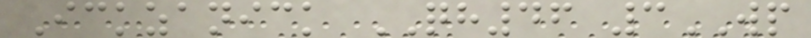Ickzanick QH46 3WP
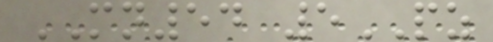MN54 5PZ
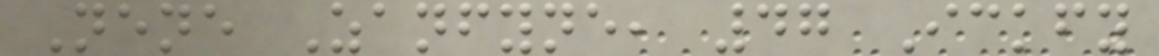Nene Zanfyne, 47 Ickfy
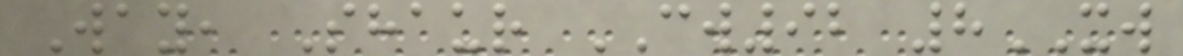Way, Shaur CW92 8XW
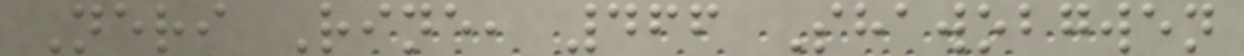Neri Rine, 466 Shawobgwen
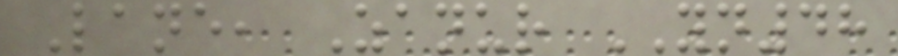Lane, Zanur YN48
